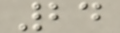24
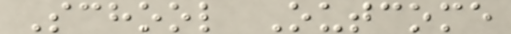School Outcome
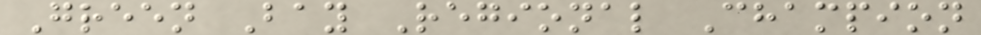Green Bay Regional Champion
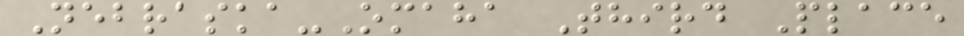Nebraska-Omaha Third Place
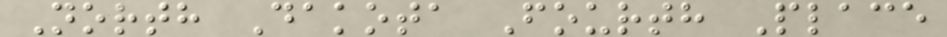North Dakota Fourth Place
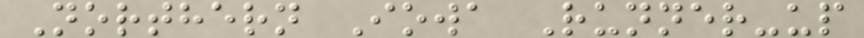Northern Iowa Runner-up
